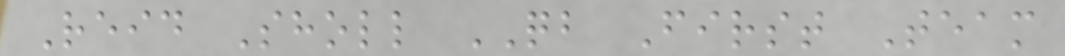Reid Sholl QB First Team
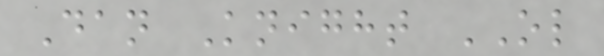Dan Knight OL
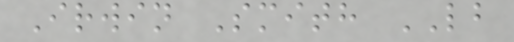Irwin Smith LB
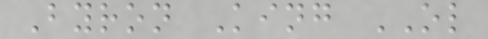Byron King OL
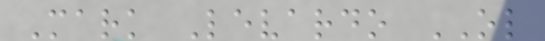Mark Levardo OL
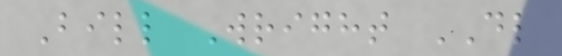Bill Wright DL
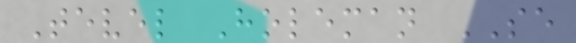Tevel Holeman SE
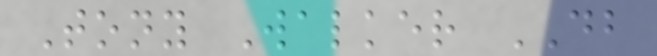Tony Walker DB
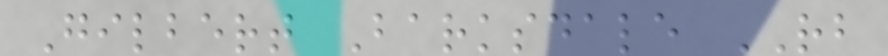Gilbert Barksdale RB
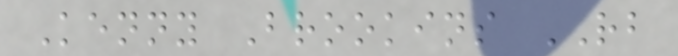Kenny Brookins RB
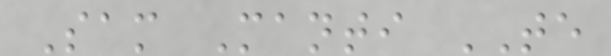Sam Manti TE
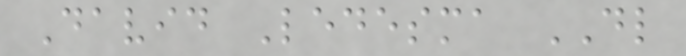David Ledesma DL
